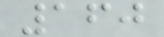160
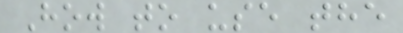How to use the
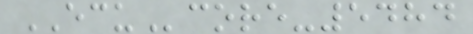ECUcore-5484
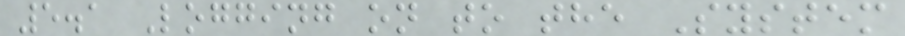5.1 Logging on to the System
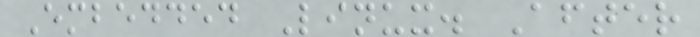Embedded Linux. After
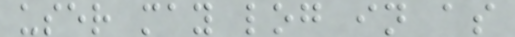user may log in as
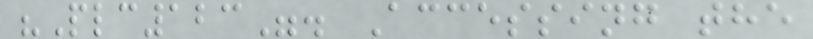"Plc123". Accessing the
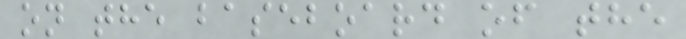on the baseboard of the
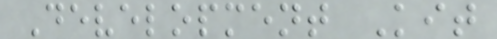Development Kit
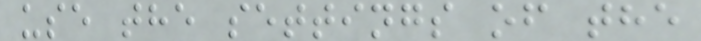use the settings of the
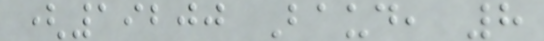(19200 Baud, 8
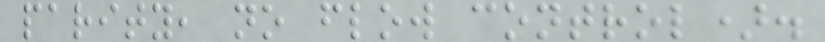parity, no flow control).
